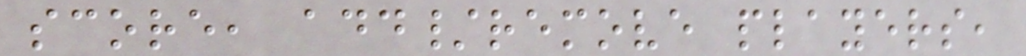score, add/remove players,
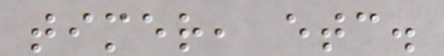timer, etc.
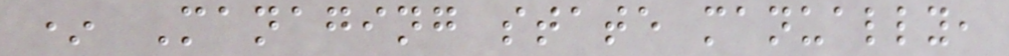* Managing state manually,
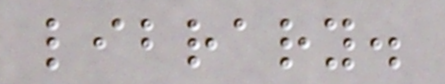library.
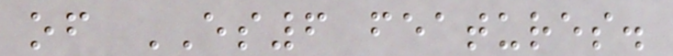of ES6 features.
